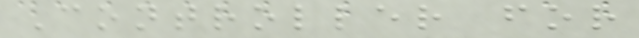Controller for
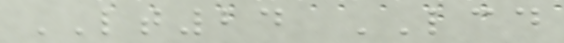LT24 LCD
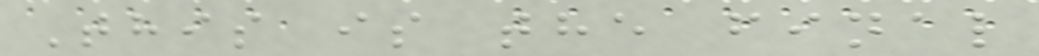This is the final
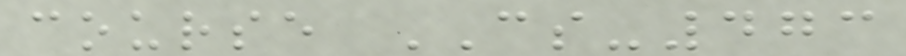course CS-473
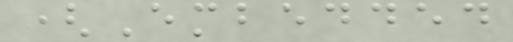(Embedded
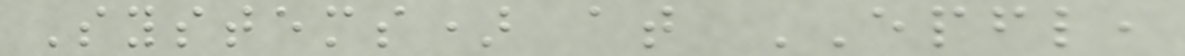Systems) at EPFL,
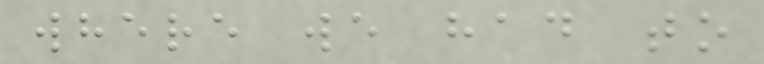where we had to
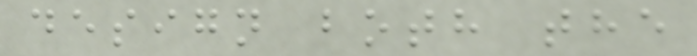design both the
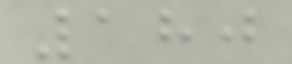180
